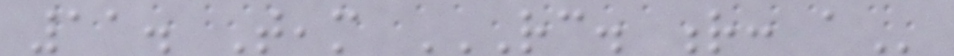11. Team RC. R: A
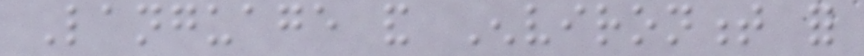Language and Environment for
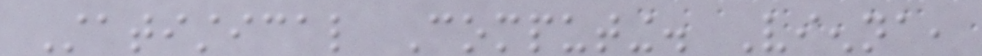Statistical Computing. Vienna,
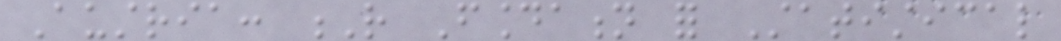Austria: R Foundation for Statistical
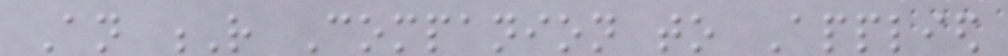An R Companion to Applied
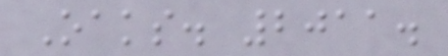Oaks. 2011.
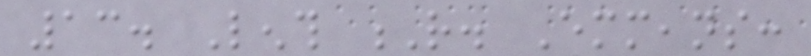13. Lenth R. Emmeans:
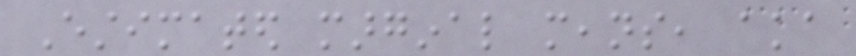Estimated marginal means, aka
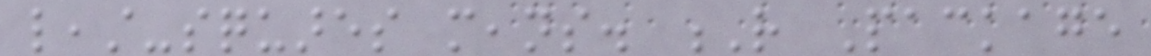least-squares means. R Package
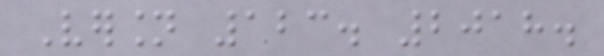Version 123. 2018.
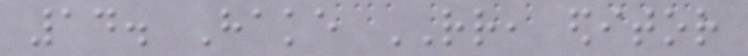14. Hake RR, editor
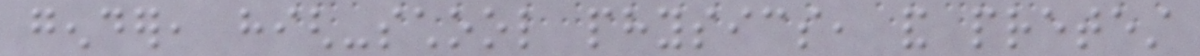gender, high-school physics, and pretest
